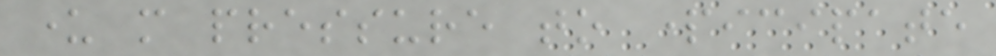under more pressure to participate
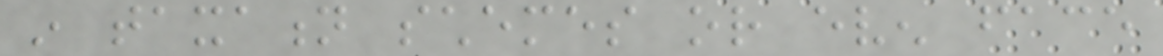in taxation schemes or even face
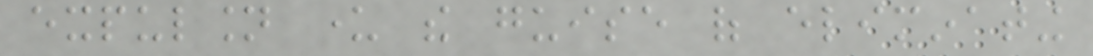expulsion under the guise of eliminating
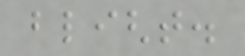blight.
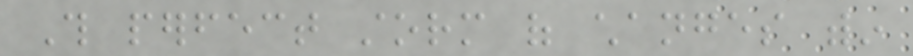This perfect storm of changes within
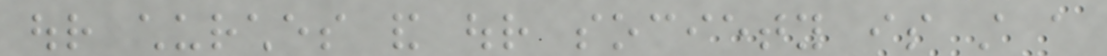our churches and our society is still a
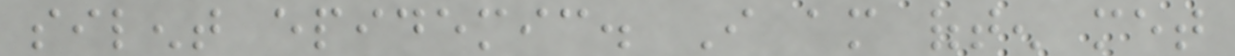silent epidemic. I am often met
